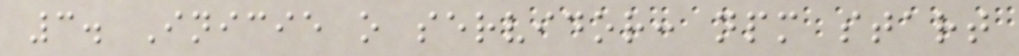3. Inicie o servidor: npm start
